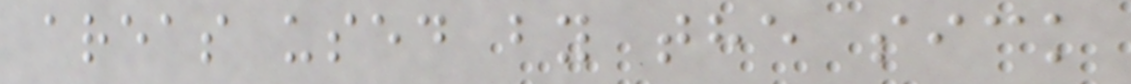areas used by the sick
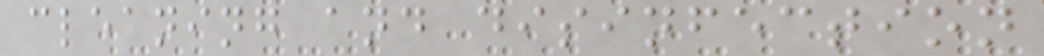cleaning and disinfection
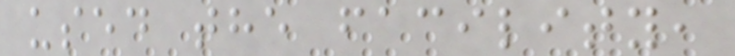used the facility,
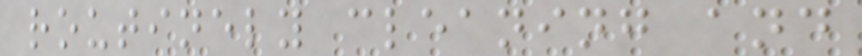routinely cleaning and
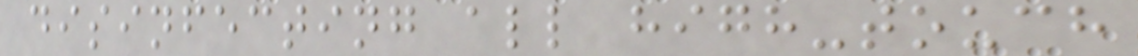disinfecting all high-touch
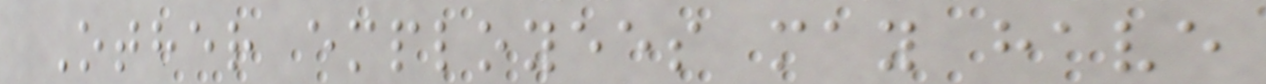Other employees may have
